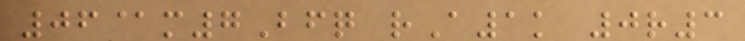06@m7Bfq rA1k 0r3
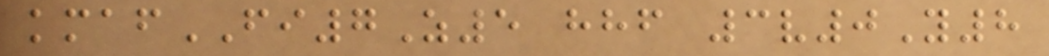kmafFI7Z5 hhf 3v0Y8
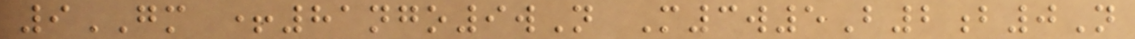9GM +81ngo9wN M3w5B2b0N
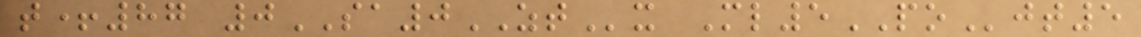t+87 0SA0ZTx Ml5POjt5
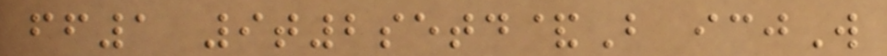ff1 9t2setd&B icjW
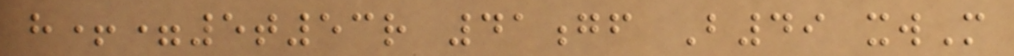h+=5t53r 41gf B49 xwM
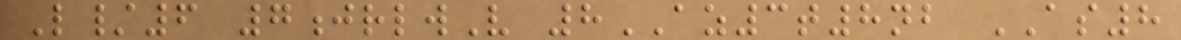L/6 7jrlwV 8AZ3t8nb AS8
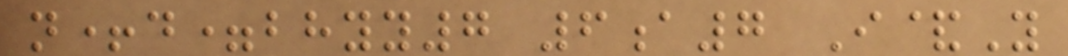n+d=bhyy7 6a7 I&Y
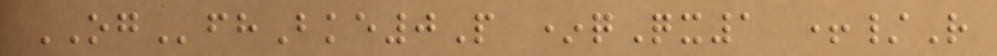OGfhBke0P *qQx1 +/R
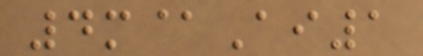4m@Ai1
